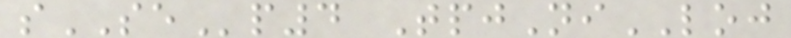sSEp4 TpjNiLOJ
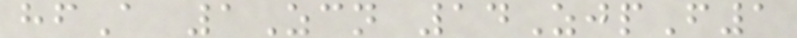hfA 1Zcn 14ZjpF1
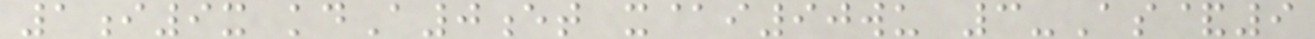1i9x kdA0et x@i90wu 3-As&9
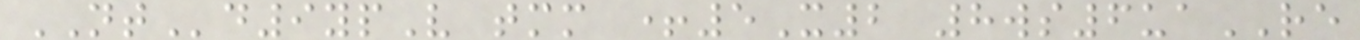NTd9ypV tmm +5X2 8ws6uaRE
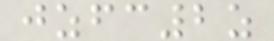jzfc2z
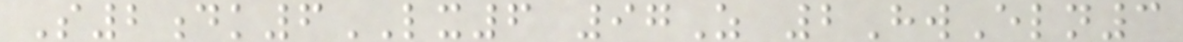S2dk6LX6 97Z 2HwEln3
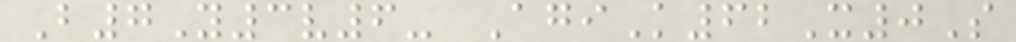B7Y3v6- AgiK62X0S
